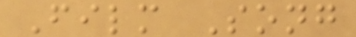Film Song
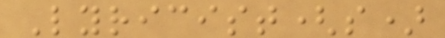Lyricist(s)
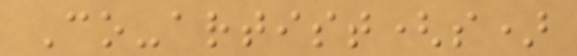Co-artist(s)
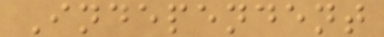Independent
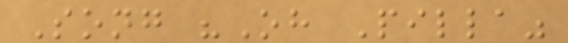Song "Oh Pilla"
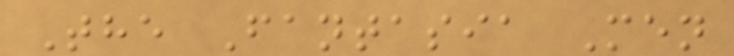The Fantasia Men
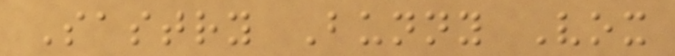Sastry Bunny Vox
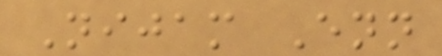Nijam Enn
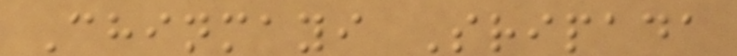Chinmayi Sripada
